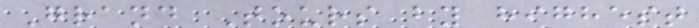Grand Tours by highest
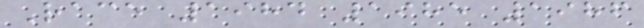Race 1984 1985 1986
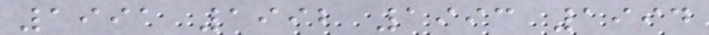1991 1992 1993 1994
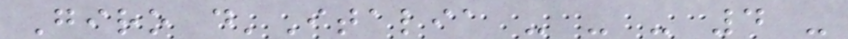Giro d'Italia - - - 4 -
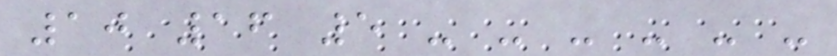10 16 5 - - - - - -
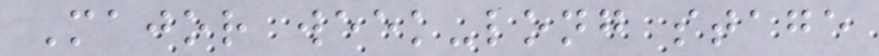Major week-long stage
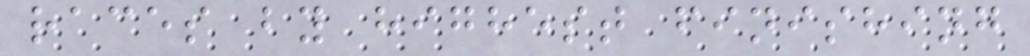races by highest finishing
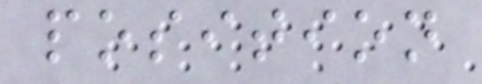position
